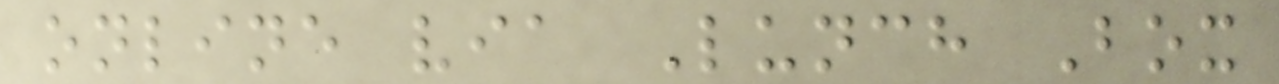online via Lunch Box
